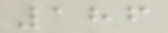186
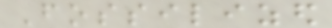Fossilized
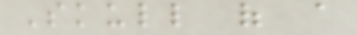Skull of a
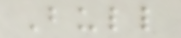Bull
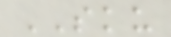SKU
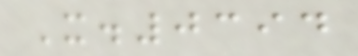X.0394
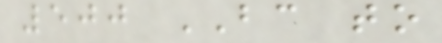500 BC to
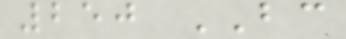250 BC
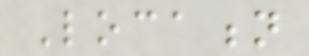Location
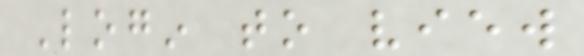Login to view
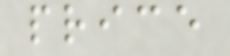price
